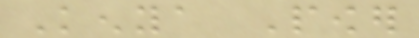Kenya Power
